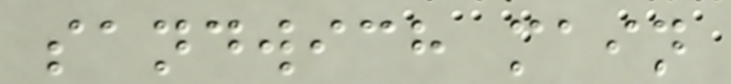sandwich main
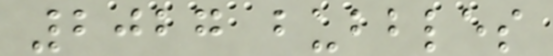2027 bubbles
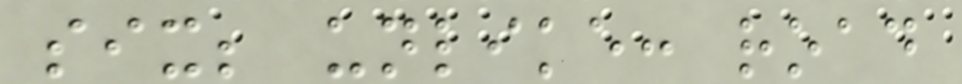six; unlike: road
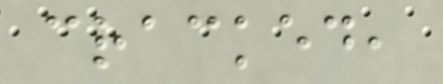cracked,
